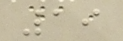19
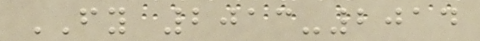FY 2013-2014
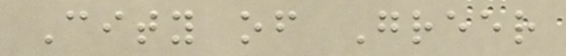City of Greer
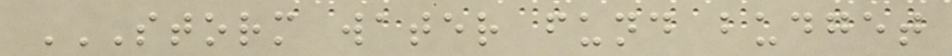STORM WATER FUND BUDGET
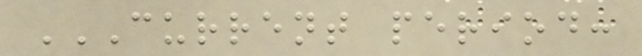CURRENT PERIOD:
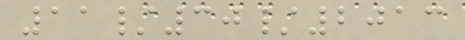11/30/2013
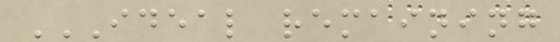IDEAL REMAINING
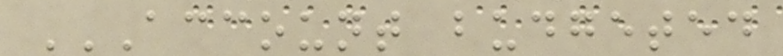ACCOUNT BUDGETED
